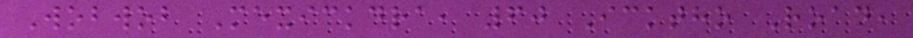Wobwob Mexickdra, 60 Icktho Road,
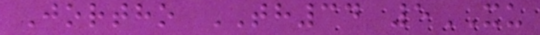Jortho TH34 5XU
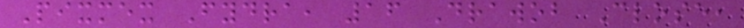Pixmex Fydra, 16 Drawob Close,
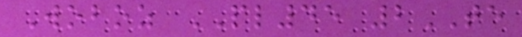Woboz PL45 2TE
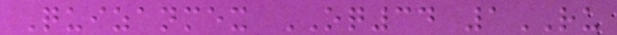Quizanmex OQ34 1RU
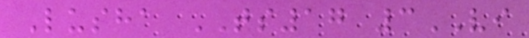Lusha TS17 3VI
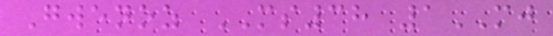Gwenoz MS38 1MJ
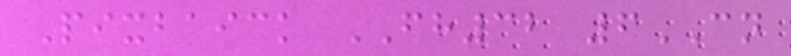Pixbaick FH32 6CN
